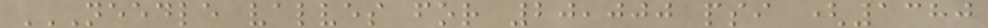NEEDLE VALVES FOR 20,000 PSI (1380
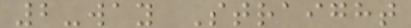2-way Straight
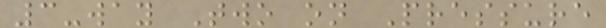3-way Two on Pressure
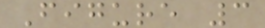Figure 3
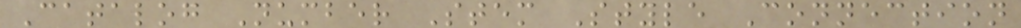Catalog Number Stem Style Connection
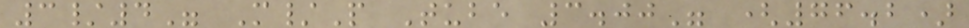3/4" M/P Tube 3.00" (76.2)
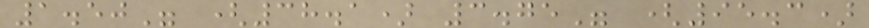1.50" (38.1) 3.75" (95.3)
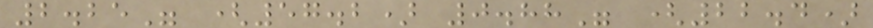2.25" (57.2) 0.88" (22.4)
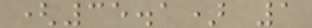(35.1) 1
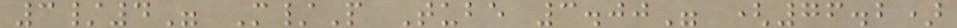3/4" M/P Tube 3.00" (76.2)
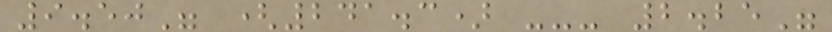9.50" (241.3) --- 2.25"
